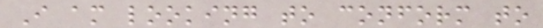I am looking to conform to
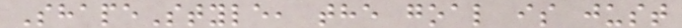ShapeStyle, the goal is just
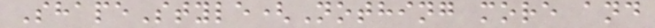ShapeStyle(Nothing more and
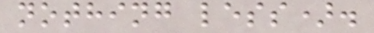nothing less).
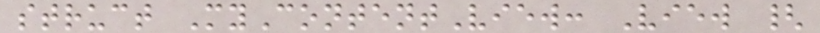struct MyContentView: View {
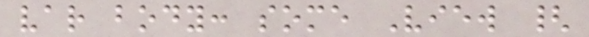var body: some View {
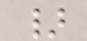}
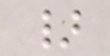}
